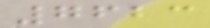7623
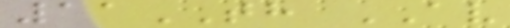11TH AV
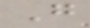G
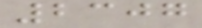2307
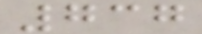737
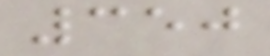350
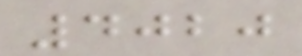4020
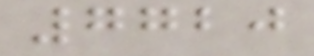7720
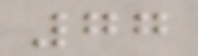77
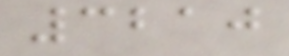3210
